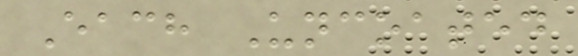Each Uncoated
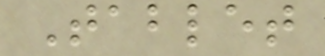Tablet
